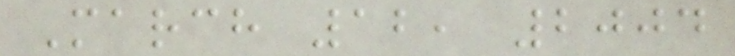March 12, 2004
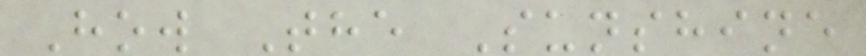How The Sunshine
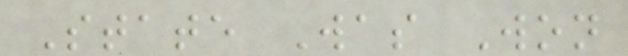State Was Won
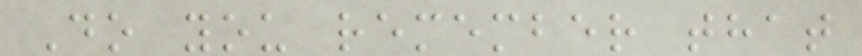Do you remember that
